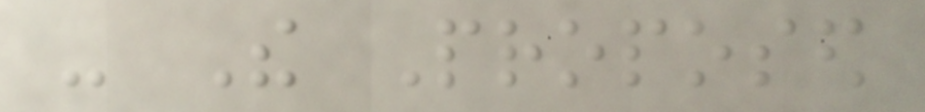- The Proposed
